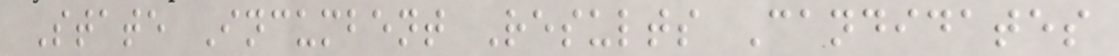State Incumbent Results Candidates
